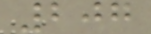207
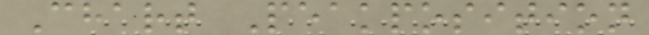Chart Peakposition
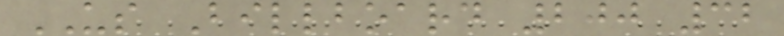US Billboard 200 32
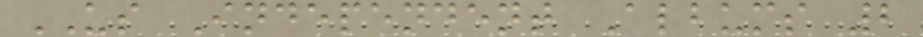US Independent Albums 2
